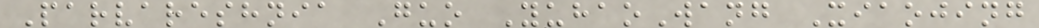Parvareshnia Guo YuhaoWang Xiaojing
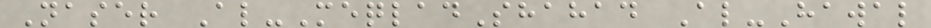Naser Al-MeqladShahad Al-Hawal
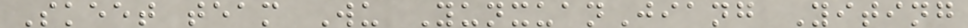Skeet team Wu YunxuanJiang Yiting
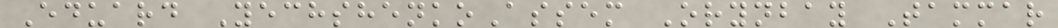Eduard YechshenkoAssem Orynbay Tammar
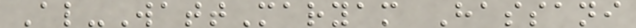Al-WattMaryam Hassani
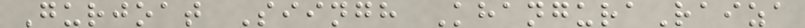Gurjoat Siingh KhanguraRaiza
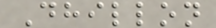Dhillon
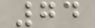74
